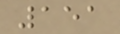151
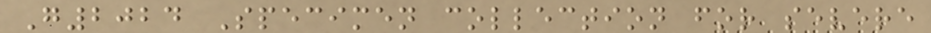G2024 Specimen collection for severe
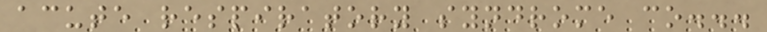acute respiratory syndrome co...
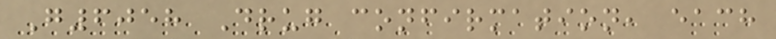G6058 Drug confirmation, each
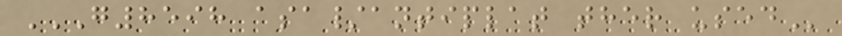G8598 ASA/ANTIPLAT THER USED
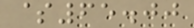$65.00
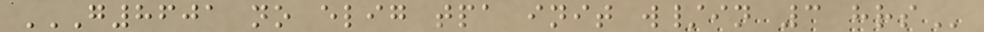G8601 NO ELIG TPA INIT W/IN 3 HRS
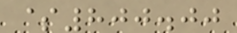$800.00
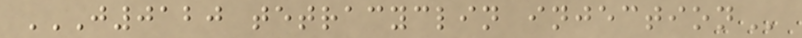J0120 TETRACYCLIN INJECTION
